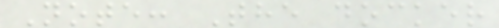Note: The docker
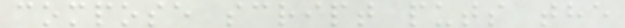compose script puts the
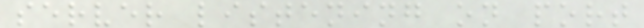server listening on port
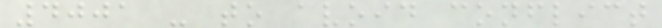4001 - to avoid conflict
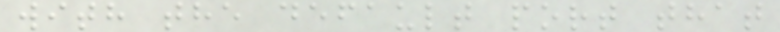with the default port that
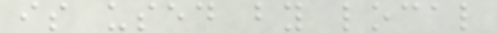is used by local
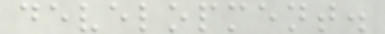development.
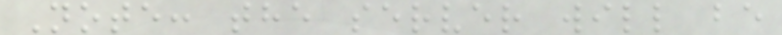Note: the server will be
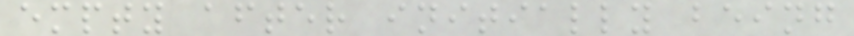empty after initially being
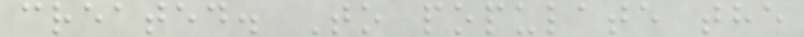created. To populate the
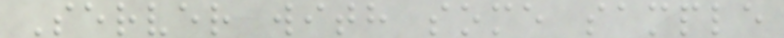Server with some sample
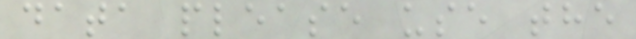data please use the
